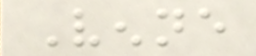Venne
